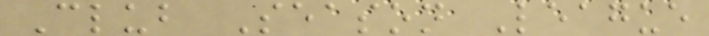Club Season League
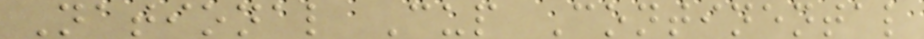National Cup Continental
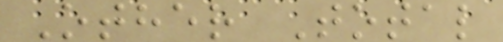Other Total
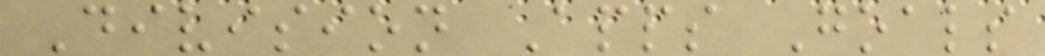Division Apps Goals
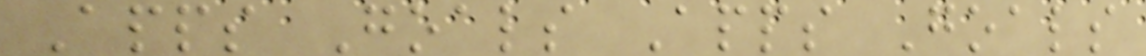Apps Goals Apps Goals
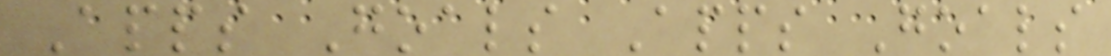Apps Goals Apps Goals
